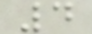4
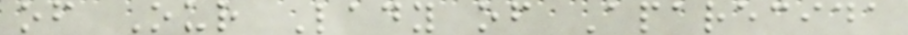of Our Lady of Aparecida
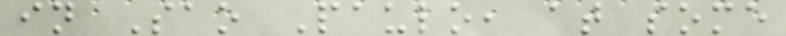in Sao Paulo, at some
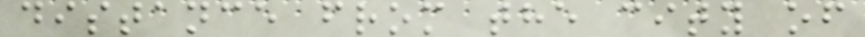distance from the city of
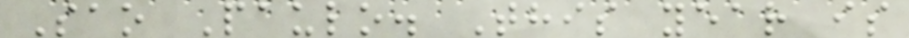Sao Paulo. This year is
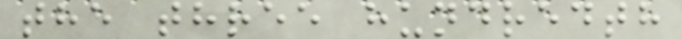the three hundredth
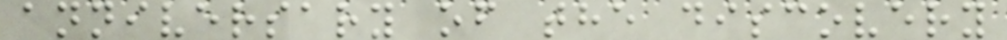anniversary of the discovery
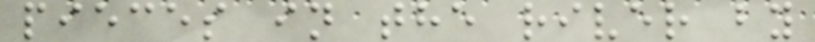pieces in the river by
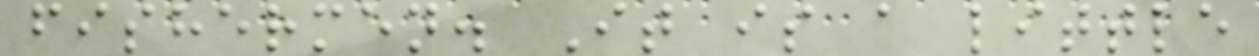fishermen. It is a little
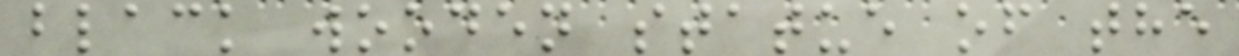black wooden statue of the
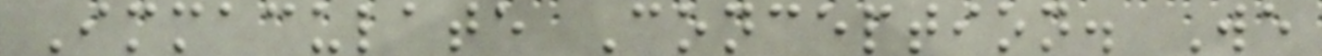Immaculate Conception. We
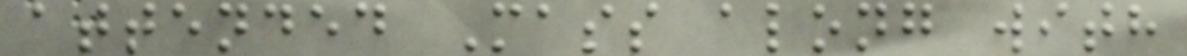attended Mass along with
